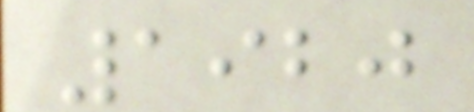1920
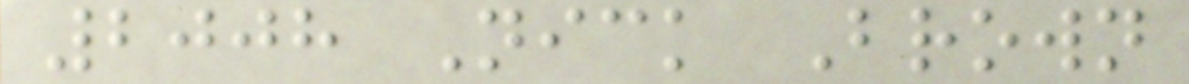2008 Nick Brown
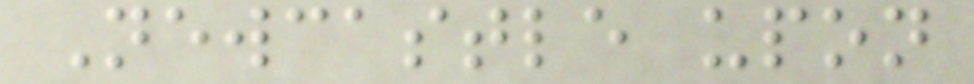Newcastle upon
